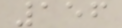156
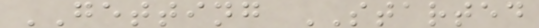GETTING STARTED
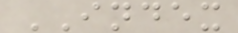INDEX
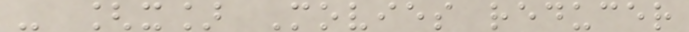- [x] Movies reducer
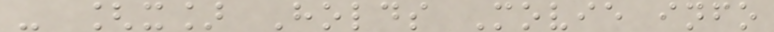- [x] Holds Movie info
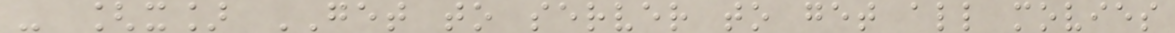- [x] GET to server to get all movies
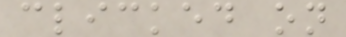clicked on
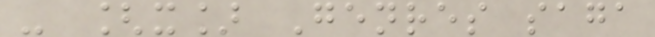- [x] Genres saga
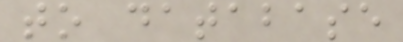to database
